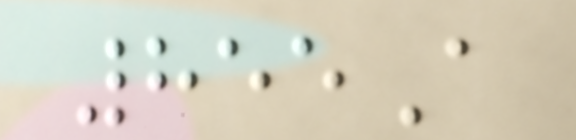855A
